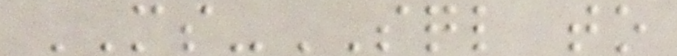MS-SQL to
